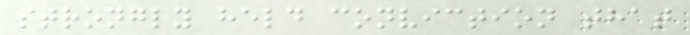strongly held conviction that
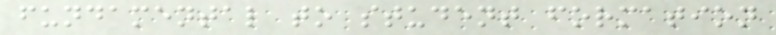fundamental to student formation
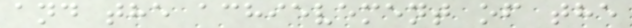and the achievement of the
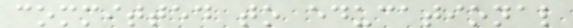committed to educational
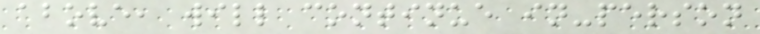above, will continue in-person
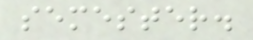semester.
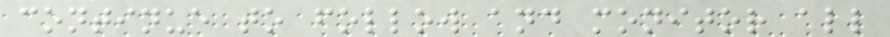continue to follow and monitor all
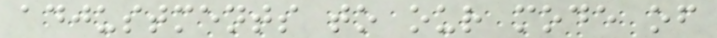adjustments to our mode of
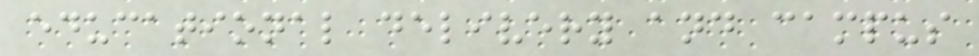educational delivery and campus
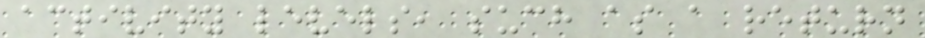activity levels, such as a return
